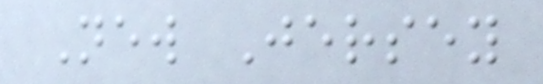New Jersey
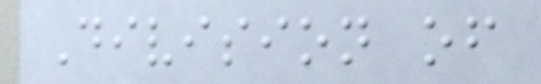Division of
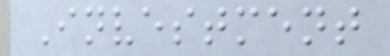Investment
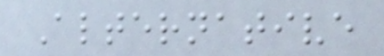Alternative
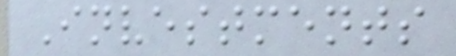Investments
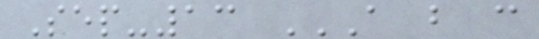Sep-13 A B C
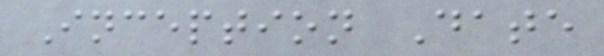Inception Date
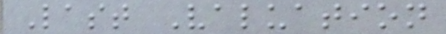Last Valuation
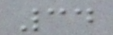34
